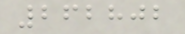262802
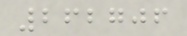262706
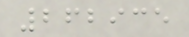262935
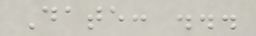Date: ...
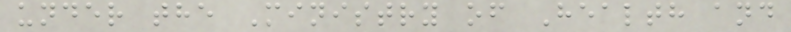under the Ministry of Health and
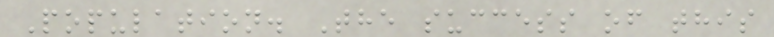Population. The success of this
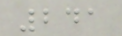241
